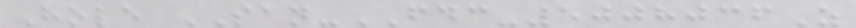Hole SAN-FDC-5008036Z
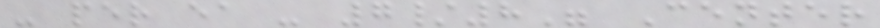- per ea - 7/8" Center
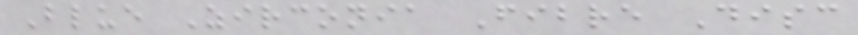Blue Zirconia Fibre Disc
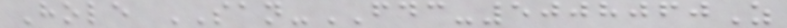Hole SAN-FDC-5008060Z
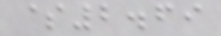$2.69
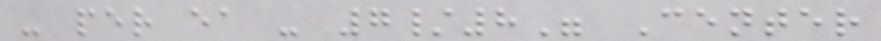- per ea - 7/8" Center
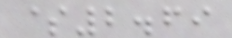$2.69
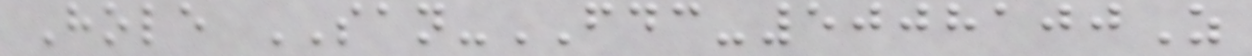Hole SAN-FDC-5008100Z
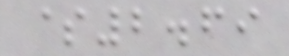$2.69
